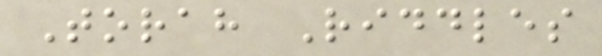Torah Riddles
